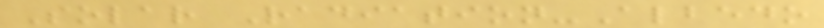Solar Radiation-Albedo
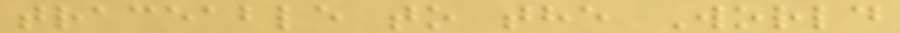traceable to the World
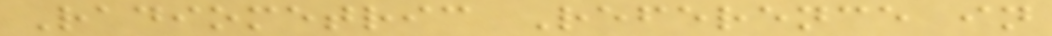Radiometric Reference in
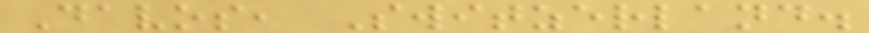Davos, Switzerland.
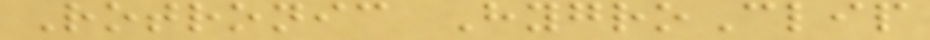Rotronic HygroClip
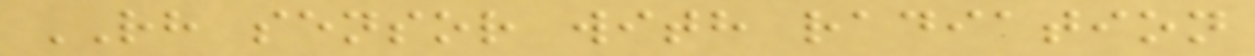RH sensor with radiation
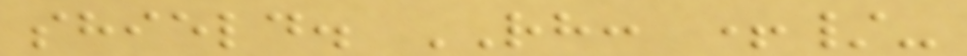shield. RH: +/-
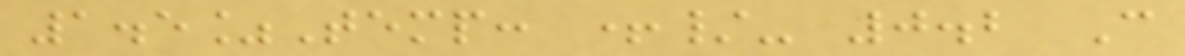1.5%Temp: +/- 0.2 C
